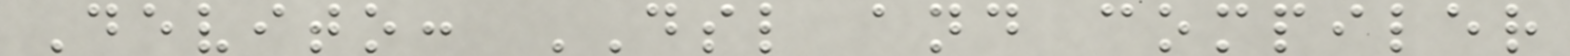Devito: DSL and compiler
